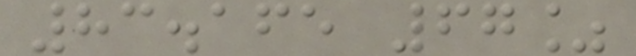83.165 67%
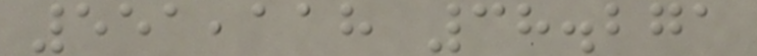551,118 38.271
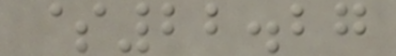$22.27
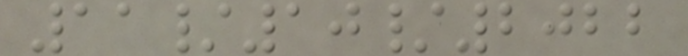11/10/2022
